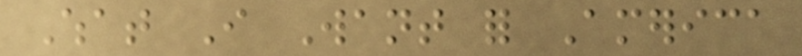What I Want for America
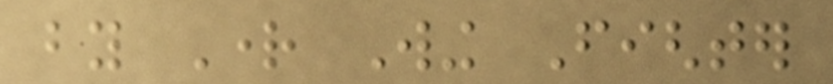by Right Wing Fighter
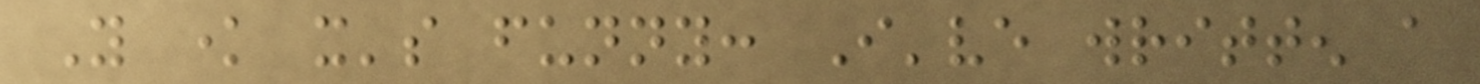You know it's funny: I've written a
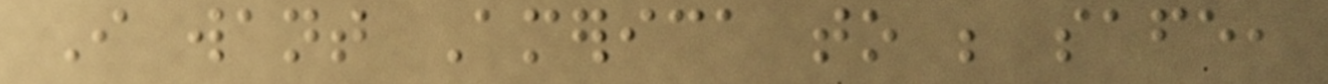I want America to be safe,
